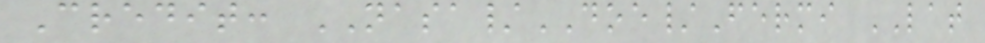Credit: NASA/DOE/Fermi LAT
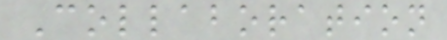Collaboration
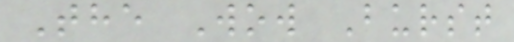The Wow Burst
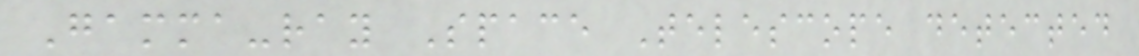Gamma-ray Space Telescope detected
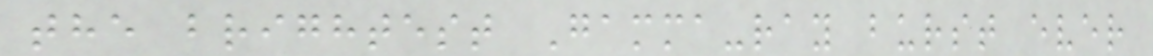the brightest Gamma-ray burst ever
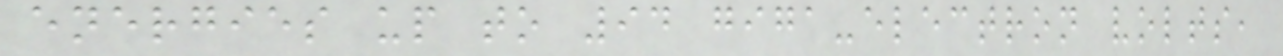energies up to 94 giga-electron volts,
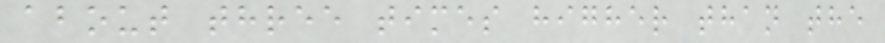about three times higher than the
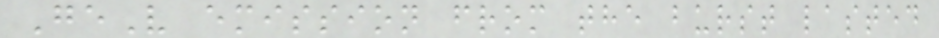GeV emission from the burst lasted
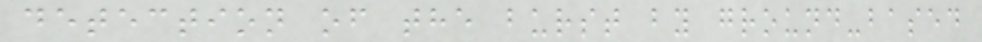detection of the burst by ground-based
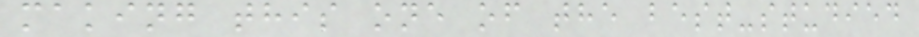making this one of the best-studied
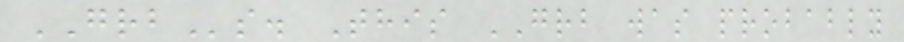GRBs. This GRB was probably
